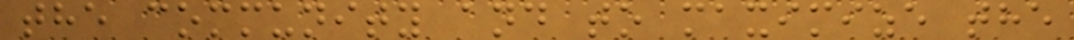the community and to maximize the
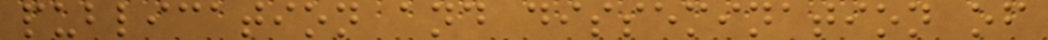publication and dissemination of
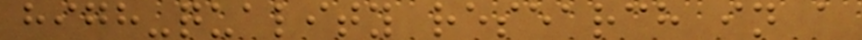high-quality research in a
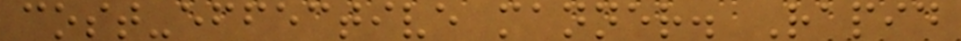cost-effective manner. Rapid
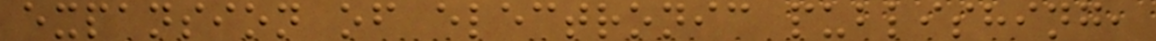expansion of electronic publishing,
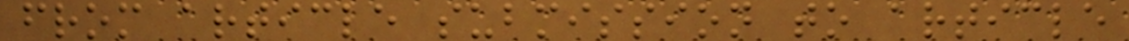from article submission to article
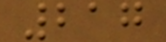217
